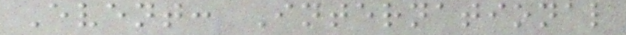Event: International
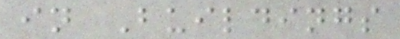in Buildings
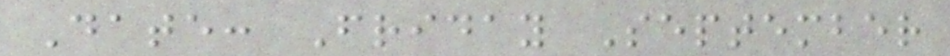Date: Friday September
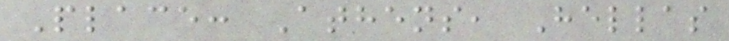Place: Athens, Hellas
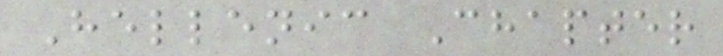Hellenic Chapter
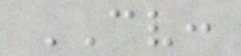CV:
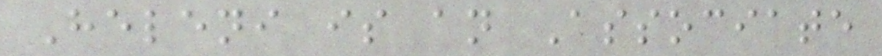Heleni is an Associate
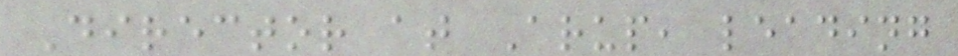Director at Arup, leading
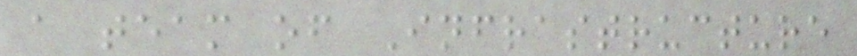a team of Infrastructure
